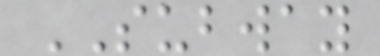SUBWAY
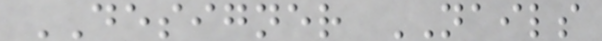DESIGNER NAILS
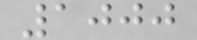1000
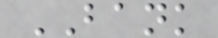BANK
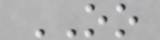OO
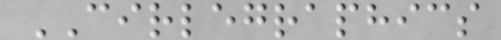CIRLEGRAPHICS
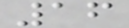16
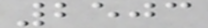2503
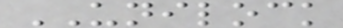UNILOCK
